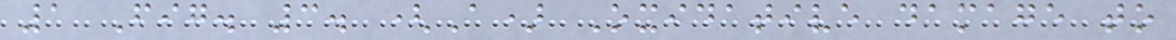1 Fig. 3. (A) Oxidative damage to
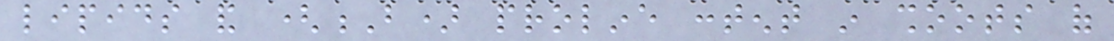lipids and (B) proline content in shoots of
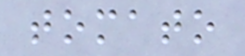tomato
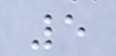5
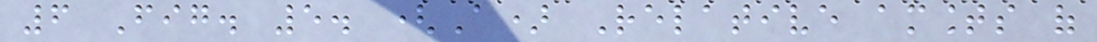6 Fig. 5. (A) Relative amounts of
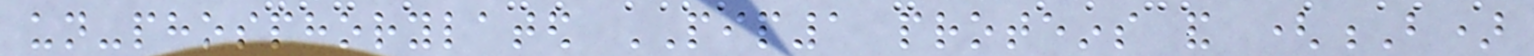un-phosphorylated PIP1 proteins and (B)
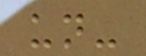un-
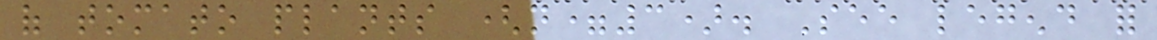of tomato plants (n=3). See legend for
